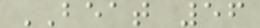BEAT 56
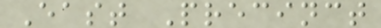East Precinct
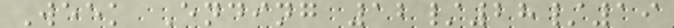Week Ending 12/28/19
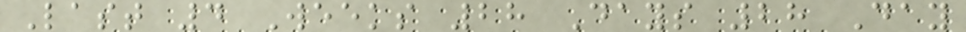Last 4 Weeks 28 Days 28 Day
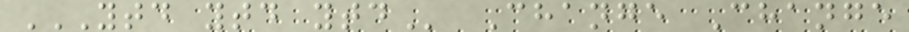YTD YTD YTD Change Change
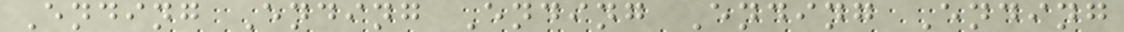Ending Ending Ending Ending Ending
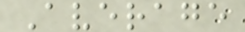Average
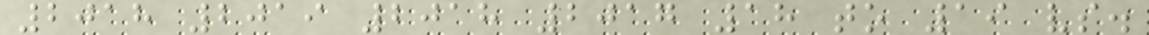2018 2019 2018 2017 18 to 19 vs.
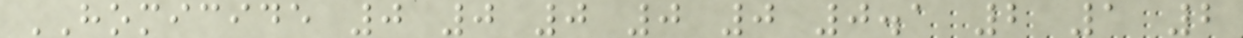HOMICIDE 0 0 0 0 0 0.1 2 1 2
